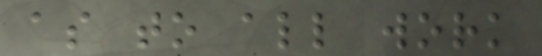as to all work
